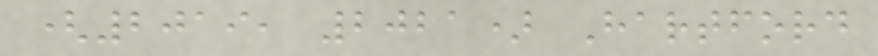(2019, 2021) Hartford
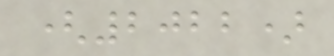(2022)
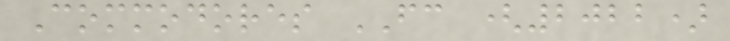Commodores FC (2022)
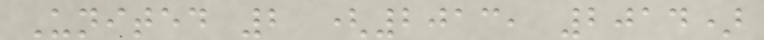United 2 (2013, 2014)
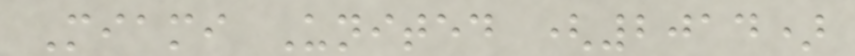Miami United (2014)
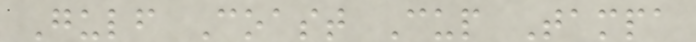Gulf Coast Cup Tampa
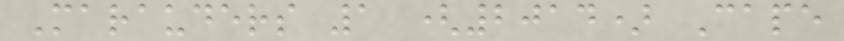Marauders 1 (2014) Cape
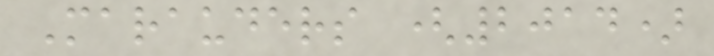Marauders (2014)
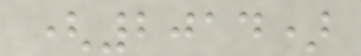(2014)
